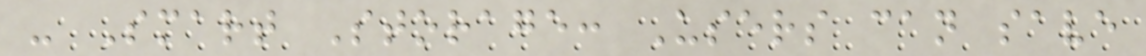- Smart Storage: Users can save
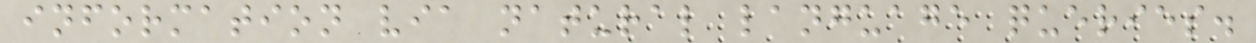information via natural language queries.
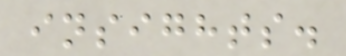insights.
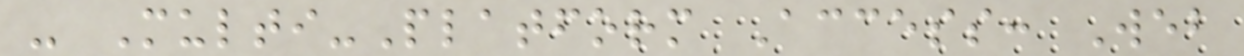- Multi-Platform Access: Web
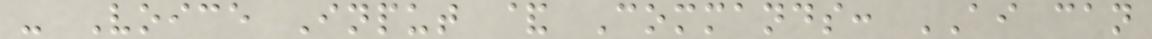- Voice Input & Commands: AI can
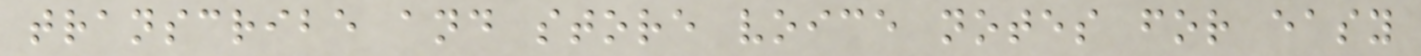transcribe and store voice notes for easy
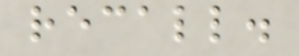recall.
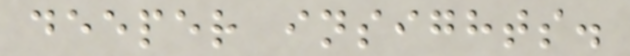deeper insights.
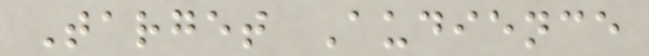Target Audience
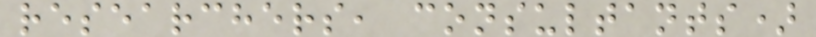researchers, consultants)
